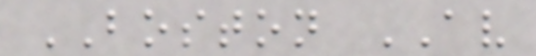BOSTON AV
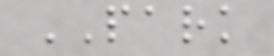PARK
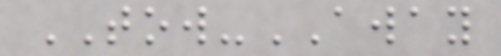TOW-AWAY
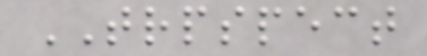TRPSPECT
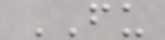FU
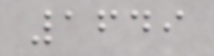1649
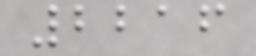2216
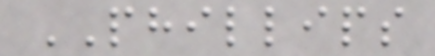PHILLIPS
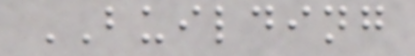BUILDING
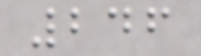246
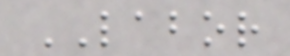LABOR
